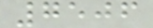7506
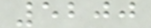5200
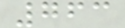763
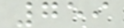759
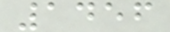1456
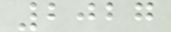2027
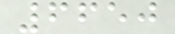6650
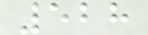528
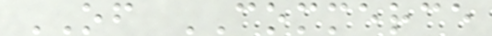OF COMMERCE
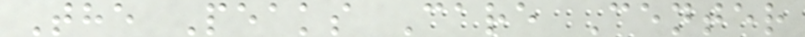The Peaks Care Center
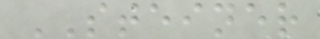STEINER
